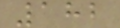182
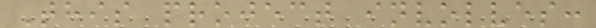This project involves:
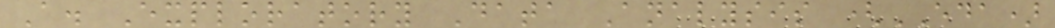A. Exploratory Data Analysis (EDA)
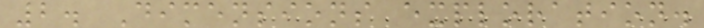2. Dimensions exploration.
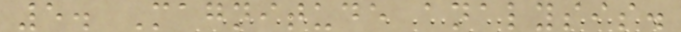5. Magnitude analysis.
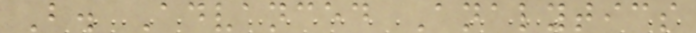B. Advanced Analytics
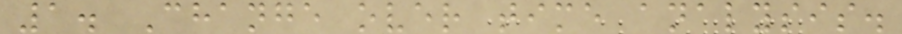1. Change over time analysis.
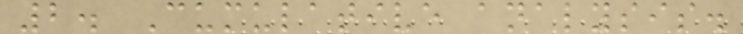2. Cumulative analysis.
